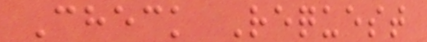Check Request
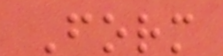Form
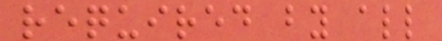required by all
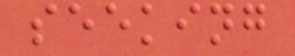seeking
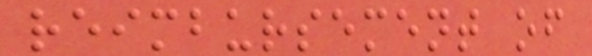reimbursement of
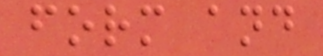form and
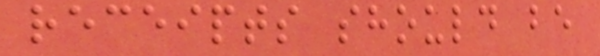receipts should be
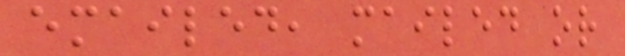emailed, mailed or
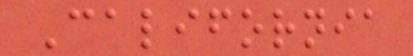California
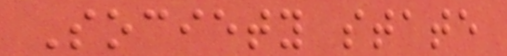Society state
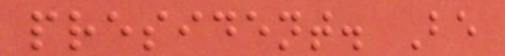president. Be
